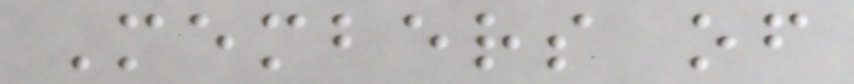Members of
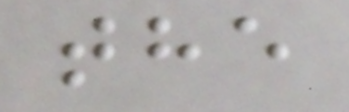the
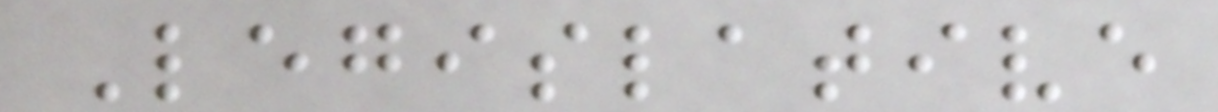Legislative
